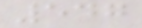547
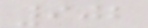902
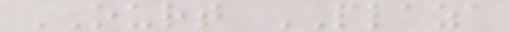OURT PLAZA
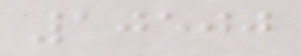10500
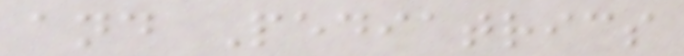and Pediatrics
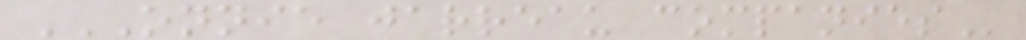ONNIE JARREAU COMPANIES
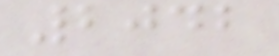2042
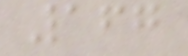167
